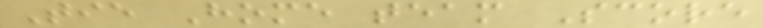Tie Home team Score
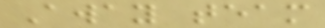Away team
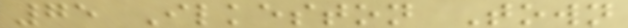75 Ilkeston Town
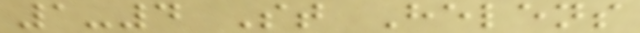1-4 St Helens
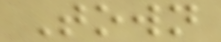Town
